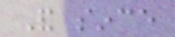And since
